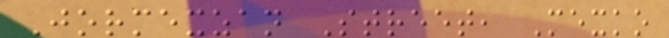Jormexzan Street, Mexko
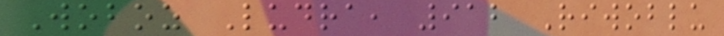Woboz Ludra, 912 Riwoblu
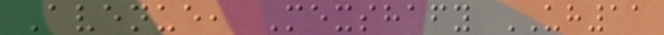Avenue, Mexshafy UH11
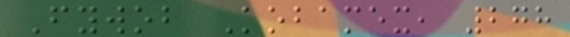Fywob Kobamex, 278
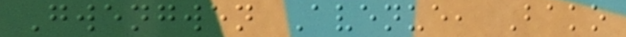Gwengwen Avenue, Bako
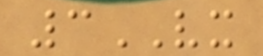3VX
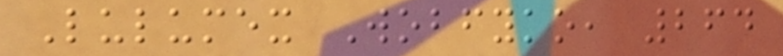Lulumex Wobfyko, 264
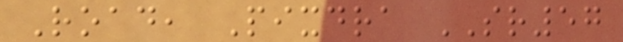Road, Pixdra SR57
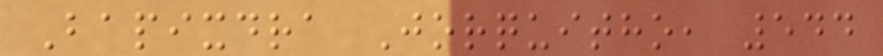Bapixdra Jorquitho, 544
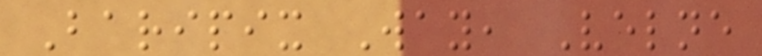Baripix Way, Velne
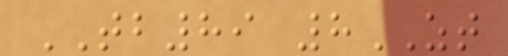TB89 8ZT
